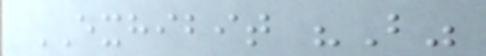EXHIBIT "B"
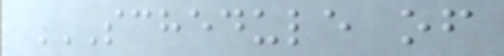SCHEDULE OF
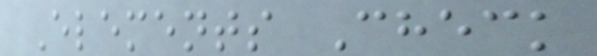Elements Check
